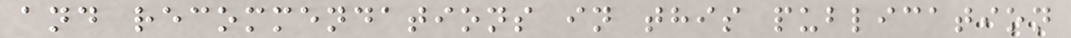and recommendations in this publication
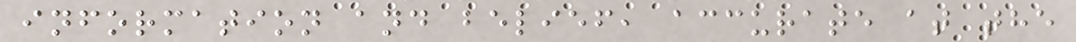information and belief, accurate at the
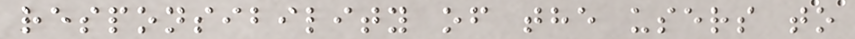responsibility of the users to
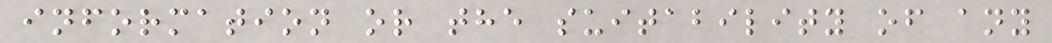information or the suitability of any
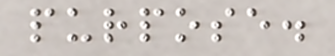purpose.
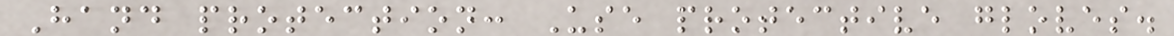Hand protection: Use protective gloves.
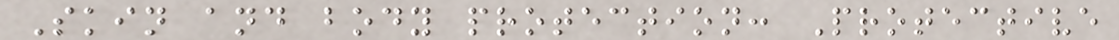Skin and body protection: Protective
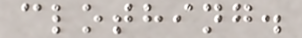clothing.
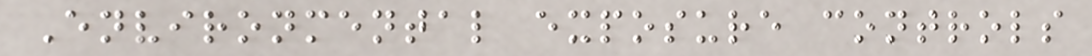Environmental exposure controls
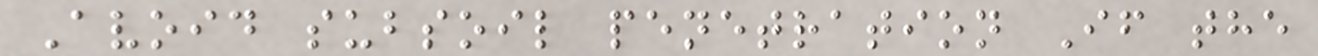Avoid subsoil penetration If the
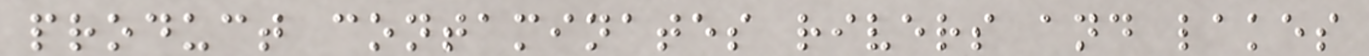product contaminates rivers and lakes
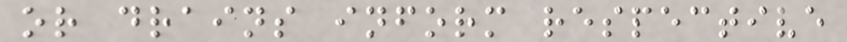or drains inform respective
